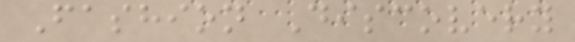Fashion Discovery
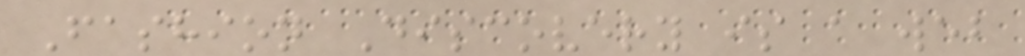Fashion Discovery is a web
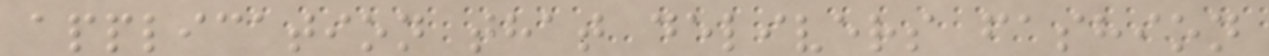application that delivers fashion
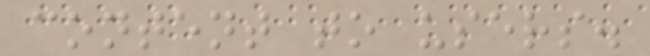content to users.
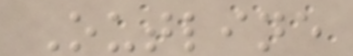Outline
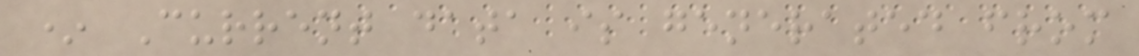* Current data is generated from
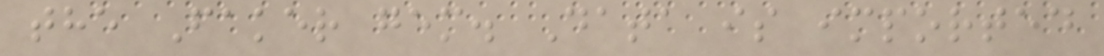the Faker gem. Data is imported
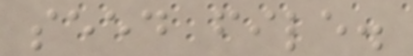seed file.
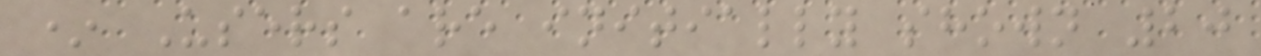* Users are initially shown 20
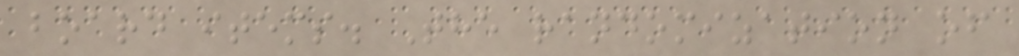board items. The randomization of
